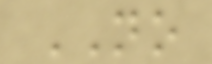NO
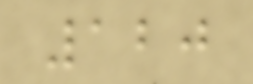120
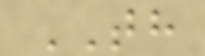TH
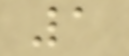1
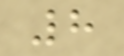8
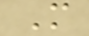M
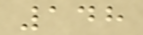148
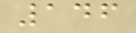146
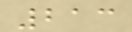213
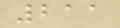211
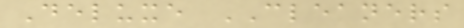Deluxe CLEANERS
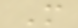M
